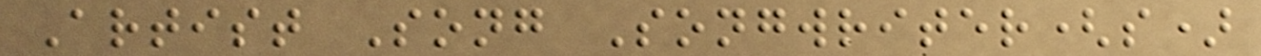Artist Song Songwriter(s)
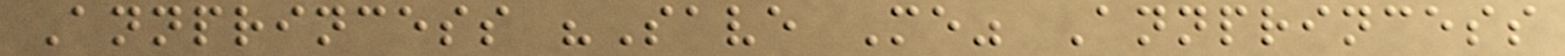Annprincess "Save Me" Annprincess
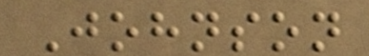Johnson
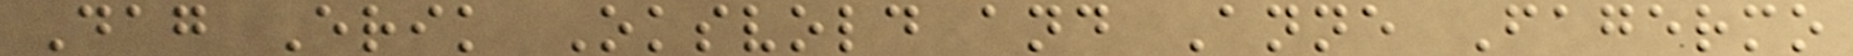Dag Erik Oksvold and Anne Fagermo
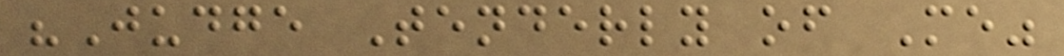"Judge Tenderly of Me"
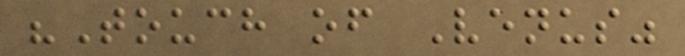"Touch of Venus"
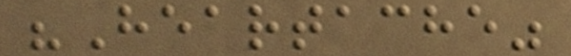"Heartache"
